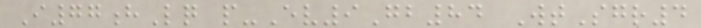I77hLq p-Ev9Gb84 WtSgr4
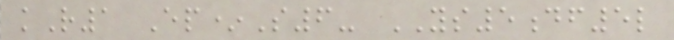kR1 Ep*S6- YS5df5l
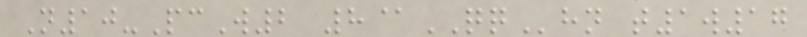N10-PcW2 8@QQhn t1w17
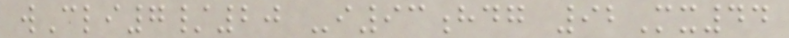wCli7/20 -i93hdg 92Mx44
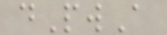dPwA
